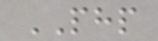PHP
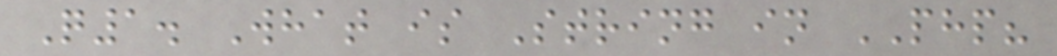Q1. What is String in PHP?
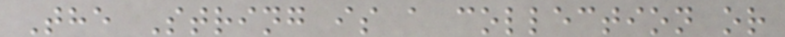The String is a collection or
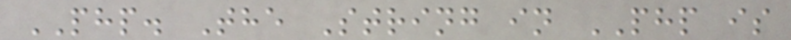PHP. The String in PHP is
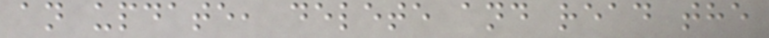an update, delete and read the
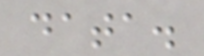data.
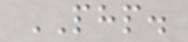PHP.
